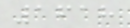1618
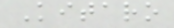Kitaro
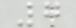7
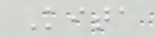Kita
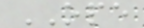OPE
